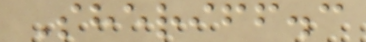Sheriff.c
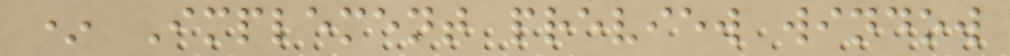* Implement preview window
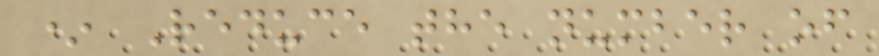* Reduce the number of
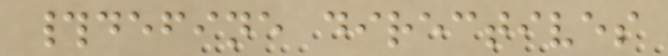#define directives
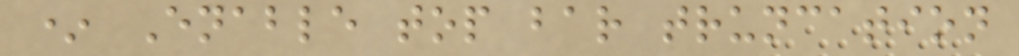* Enable top bar truncation
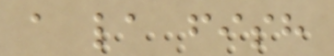a la fish
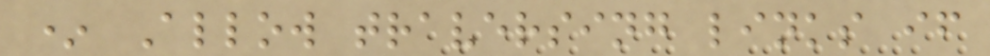* Allow traversing links if
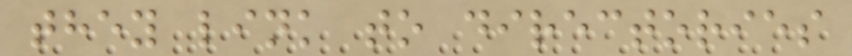they link to directories
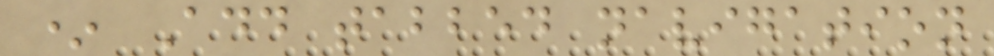* Add tabbed navigation
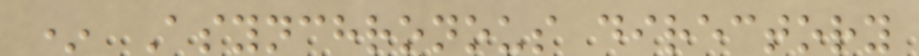* Asynchronous directory
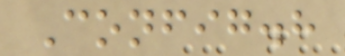Config.h
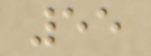55
